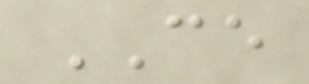CE
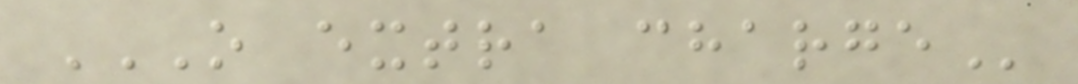O EXTRA CHARGE
